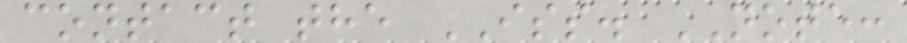contact the ISS. NOTE:
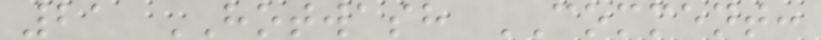21 HOTWASH COMMENT:
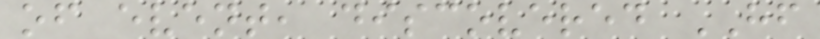of event, discovered HF
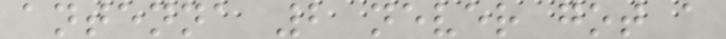antenna 2 never got a
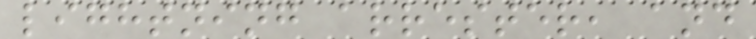lightning arrester, and
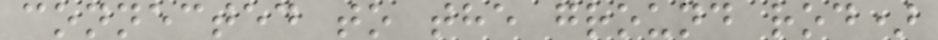connected to the ground rod)
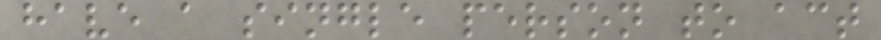have a single person to act
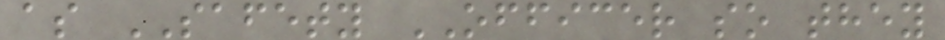as SAFETY OFFICER so they
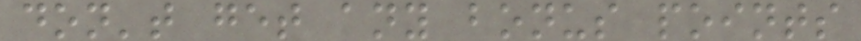don't get any bonus points
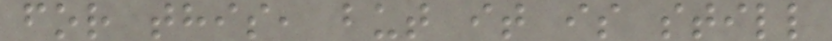for this, but it is still
